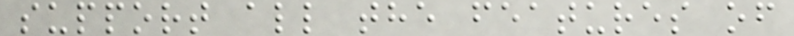support all the features of
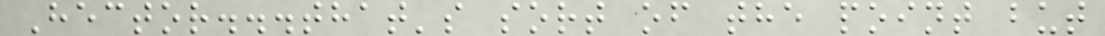Hector...that's sort of the point but
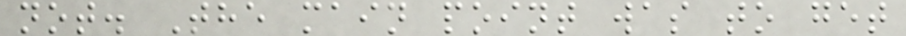not. The main point was to get
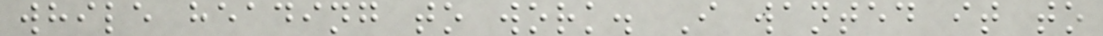while heading to work. I wanted it to
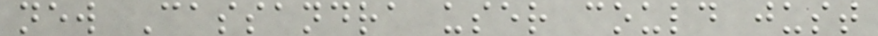new Cassandra user could just
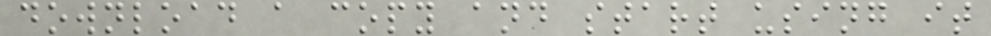download a copy and start using it
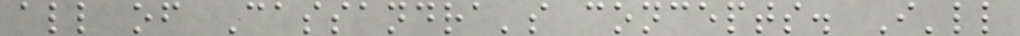all of Cassandra's concepts. I'll
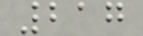217
